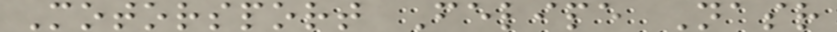Motorsport Felipe Nasr
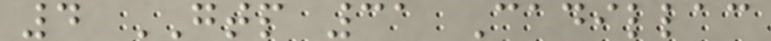4 GTP 31 Cadillac
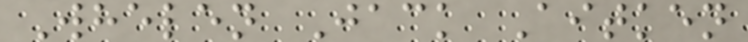Whelen Jack Aitken
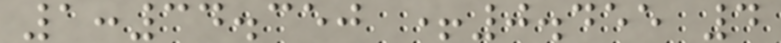1:34.350 +0.455 4
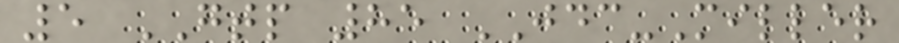5 GTP 85 JDC-Miller
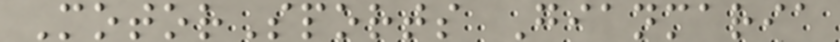MotorSports Gianmaria
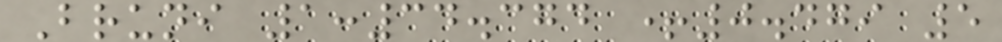Bruni 1:34.374 +0.479 5
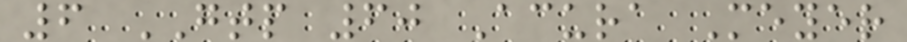6 GTP 60 Acura Meyer
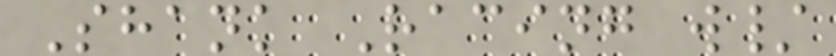Shank Racing w/
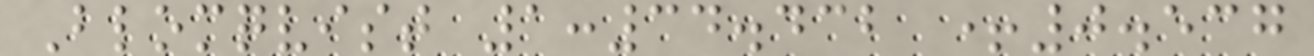Blomqvist 1:34.432 +0.537
